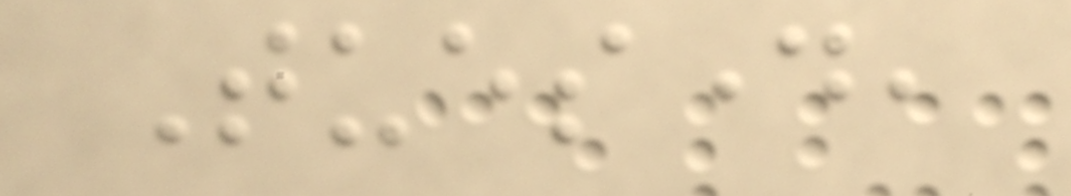Tuesday,
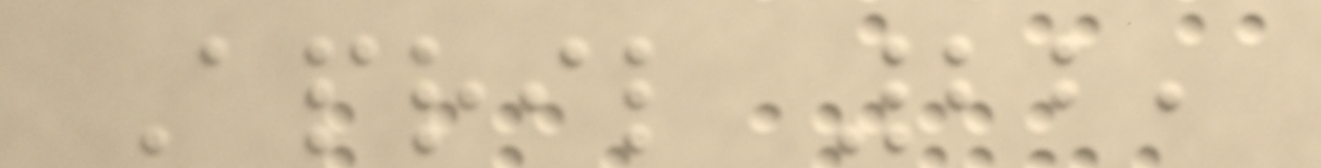April 22,
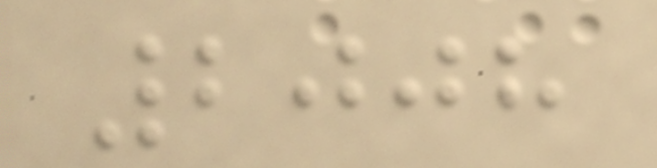2008
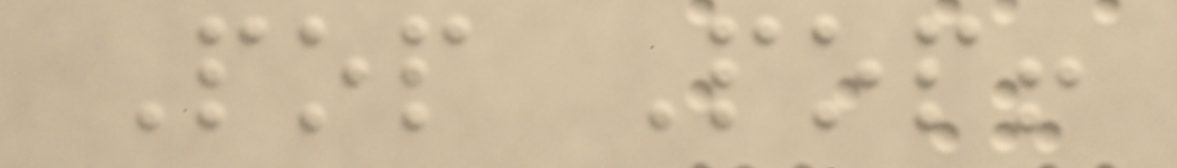Pop Pop!
